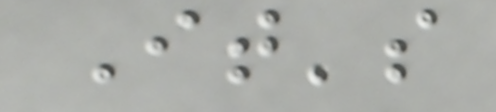It's
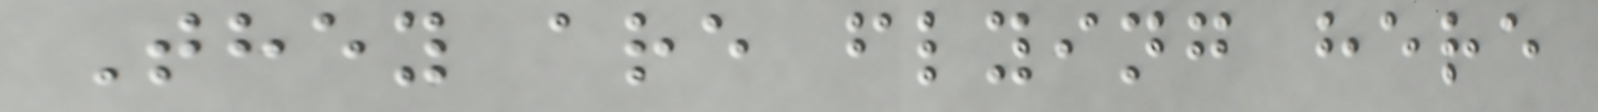They are flying here
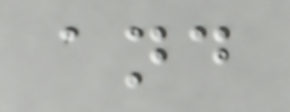and
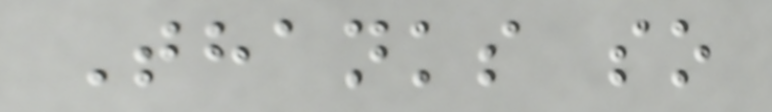Thanks so
